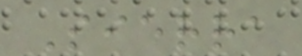Sierra
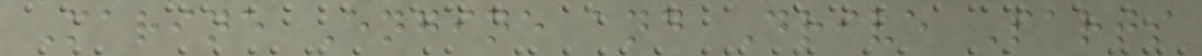Marine Engine and Drive Parts
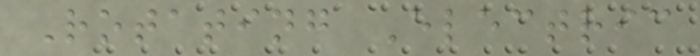Rotating Electric
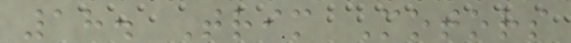18. Trim Motors
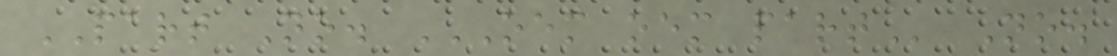PART No. OEM OEM PART No.
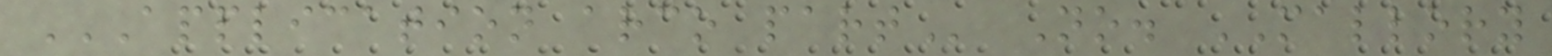APPLICATION ARCO PART No. MALLORY
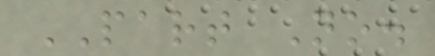PART No.
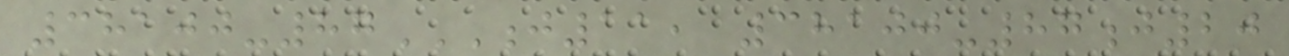38100-87J11, 38100-87J20
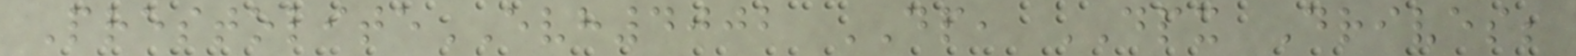PrestoliteEVH4002 DP, DPX Drives;
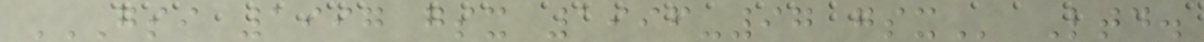GSI 1997 GSX 1996-97 GSX Ltd.
